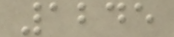1245
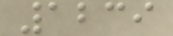1239
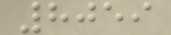8059
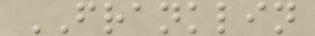FRANKLIN
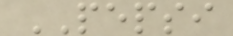PEPSI
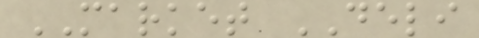MARKET DELI
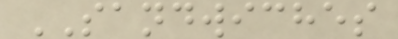SANDWICHES
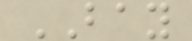BAY
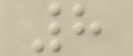8
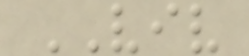VIV
